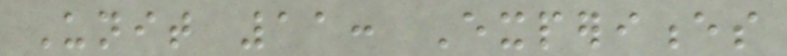Unit 11: Experiences
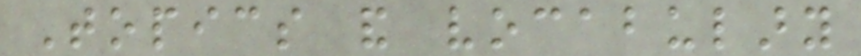Topics and vocabulary
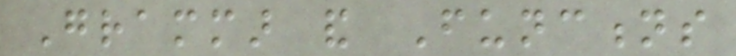Grammar and Functions
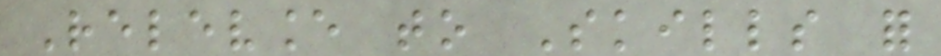Relevance to Skills for
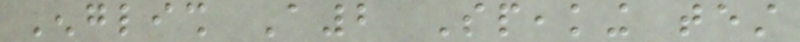English A2 Speaking test
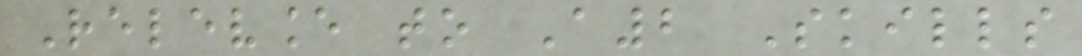Relevance to A2 Skills
